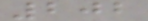202
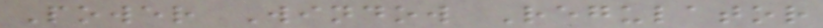Power Window Regulator
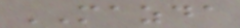MAZDA
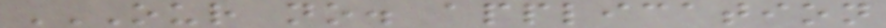OUR NO. APPLICATION
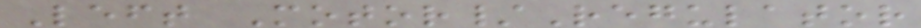Left Motor/Regulator
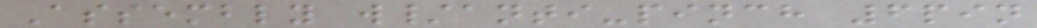Assembly w/anti-pinch 6pin
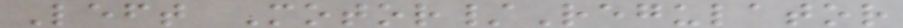Left Motor/Regulator
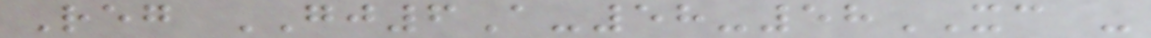Reg GJ6A-58-58XC -
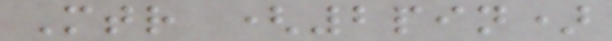Mtr (2pin)
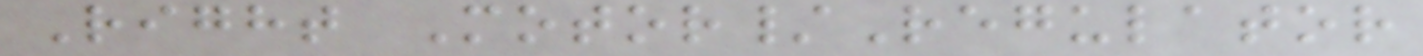Right Motor/Regulator
